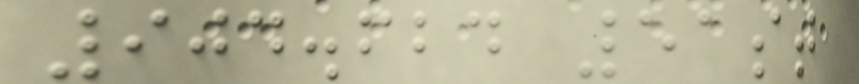904.624 51st
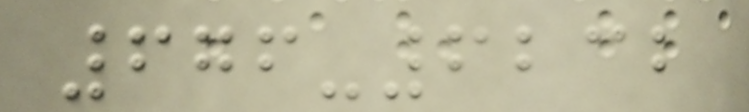676-6232
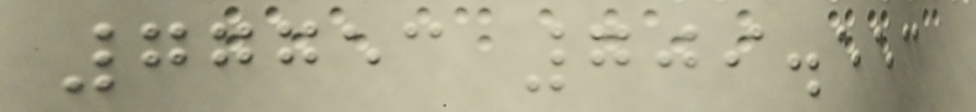77753 709.553
